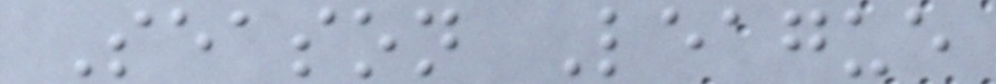Season League
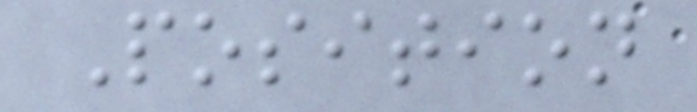Position
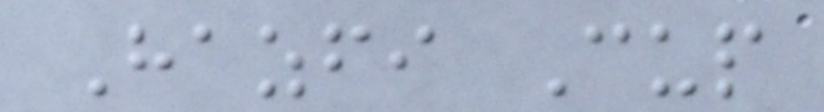Hazfi Cup
